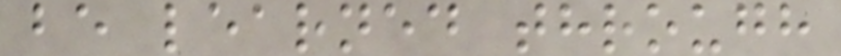be learned through
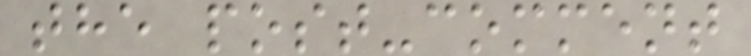the post-comment
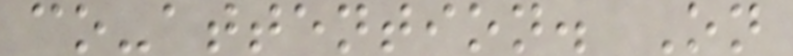co-attention. On
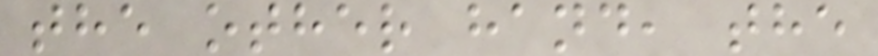the other hand, the
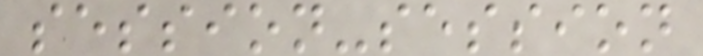session-session
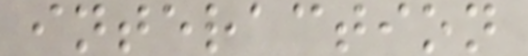interaction
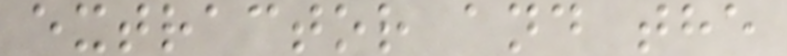extractor and the
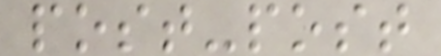post-post
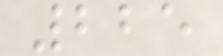225
